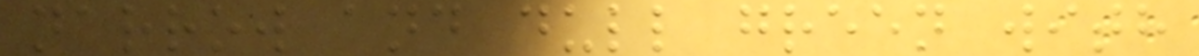narrow and dull green with
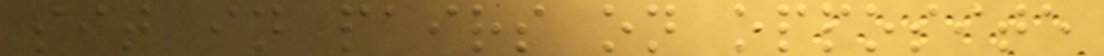sit in pairs on opposite
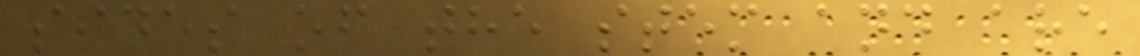sides of the stem and are
